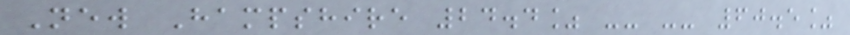New Hampshire 24.4% -- -- 60.5%
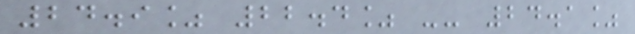24.9% 22.4% -- 24.1%
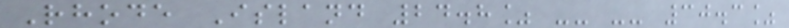Rhode Island 24.8% -- -- 30.3%
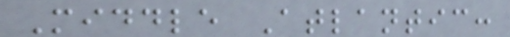Middle Atlantic:
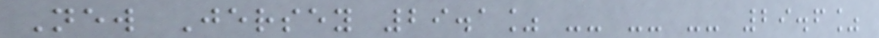New Jersey 29.1% -- -- -- 29.6%
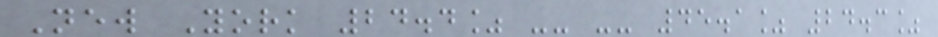New York 24.4% -- -- 45.1% 24.3%
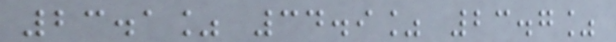23.1% 34.9% 23.7%
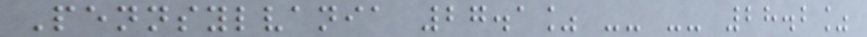Pennsylvania 27.1% -- -- 28.2%
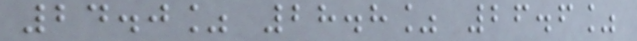24.0% 28.8% 26.6%
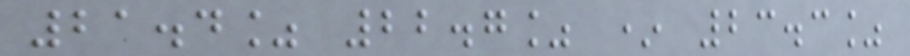21.4% 22.7% * 23.3%
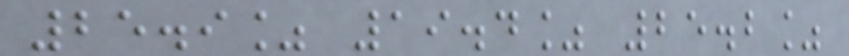25.9% 19.4% 25.2%
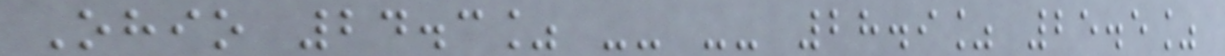Ohio 24.3% -- -- 28.9% 25.5%
